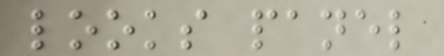looks panel
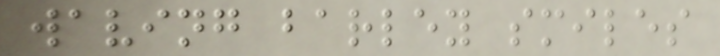waving barley smiles
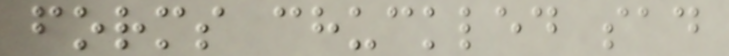forms chuckled sad
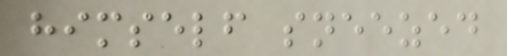himself sneezed
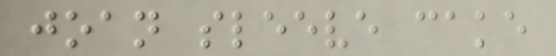joan sleeve cake
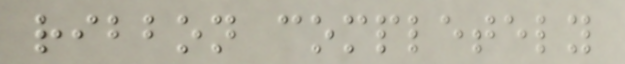ribbon completely
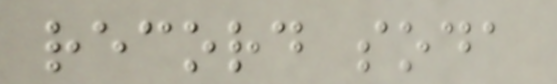record soda
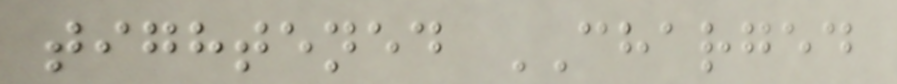tightened CHARGED
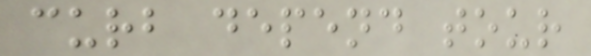curb depend tour
